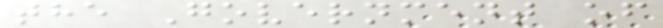the Government of
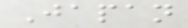Japan
